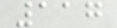117
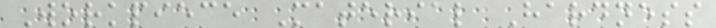Workpiece Material Hardness
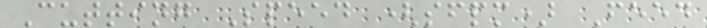Cutting Speed (sfpm) Feed
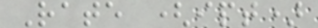Rate (ipt)
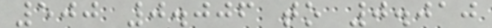500 0.006 to 0.010
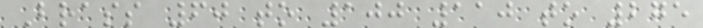Brass 60 to 100 110 to 275
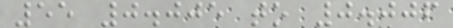55 0.005 to 0.006
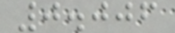0.006
